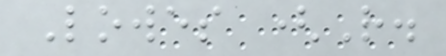Lowes (R.
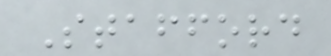Stafford
